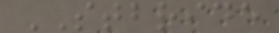STBRIDE
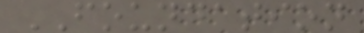FOUNDATION
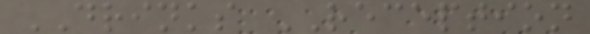DRINKS RECEPTION
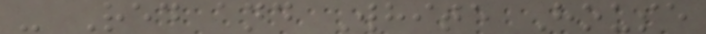- Red and White House
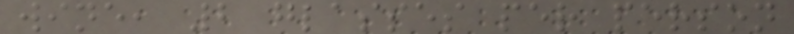wine, 2 glasses per person
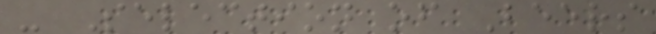- Selection of Beers
